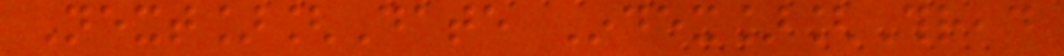Next][Date Index][Thread
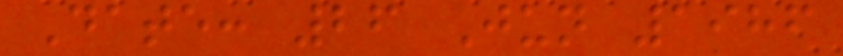Date: 26 Jun 1986
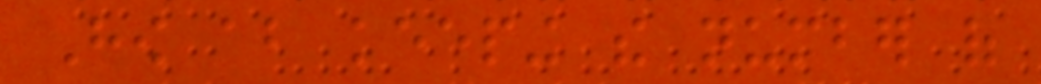How about keeping the number of
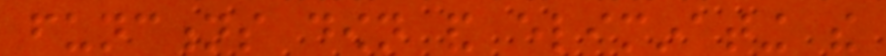functions down and eliminating the
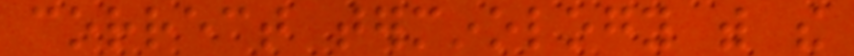correct terminology with the
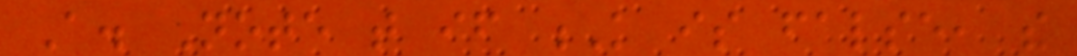A. Note that if K is false, the
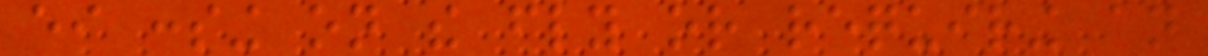either consing on the fly or requiring an
